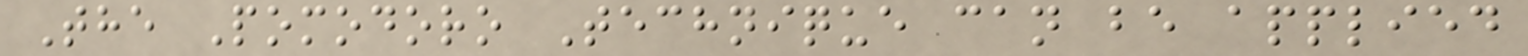The Pomodoro Technique can be applied
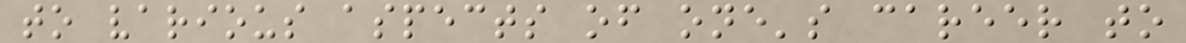to various aspects of one's career to
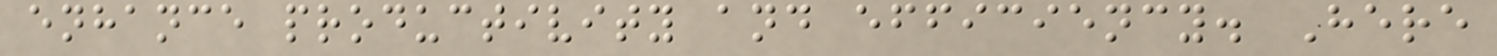enhance productivity and efficiency. Here
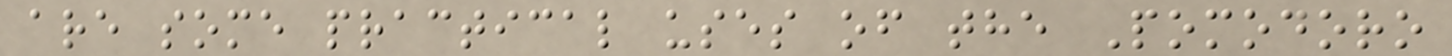are some practical uses of the Pomodoro
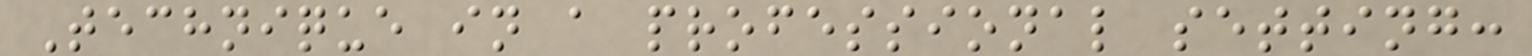Technique in a professional setting:
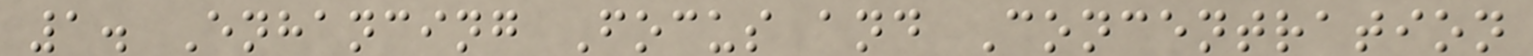1. Enhancing Focus and Concentration
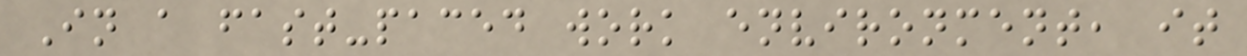In a fast-paced work environment, it
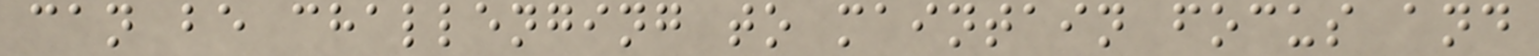can be challenging to maintain focus and
